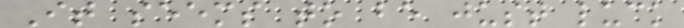It seems to be just luck
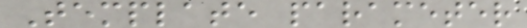Template parameter
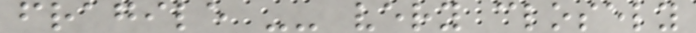fragile -- very closely
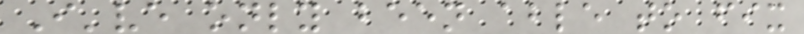I've only been able to fix
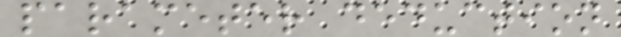parameter deduction
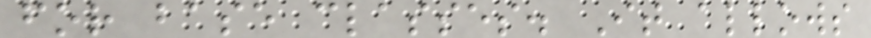for base classes. It allows
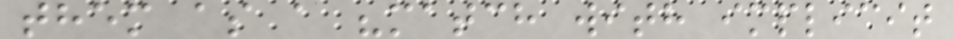them as a "match with implicit
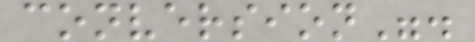conversion".
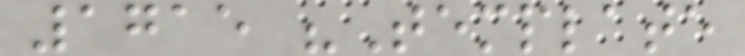1715 "Template
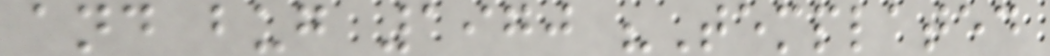and bug 1970 "Templated
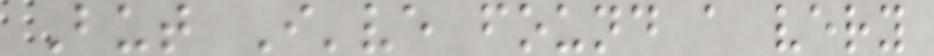But I've found a very
